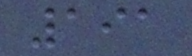191
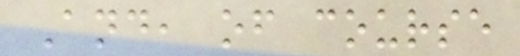And, of course
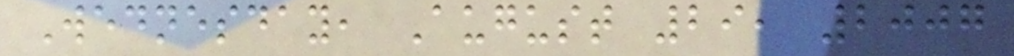Wednesday, August 29, 2007
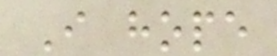I hope
